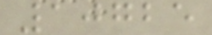10725
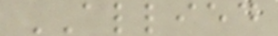ALLIED
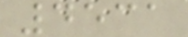4531
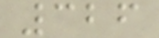326
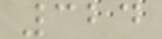324
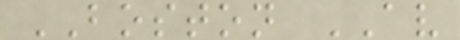BOSTON AV
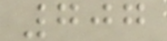707
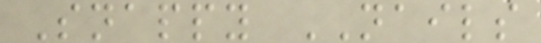Snappy NAILS
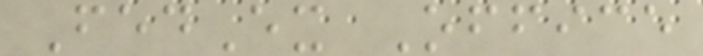FedEx Office
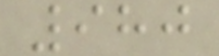980
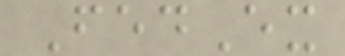FedEx
